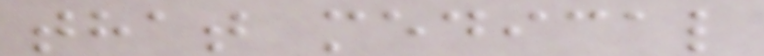that medical
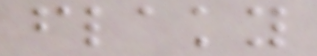flaky
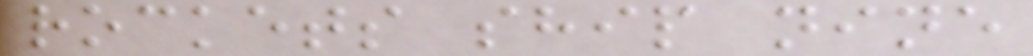rockets ship nine
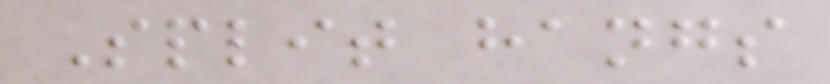Split hangs
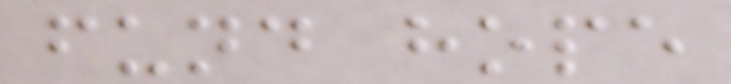fund hope
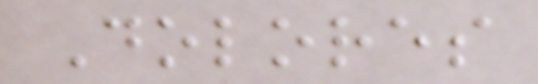Dolores
